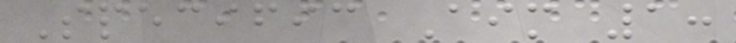Specific Aim 1:
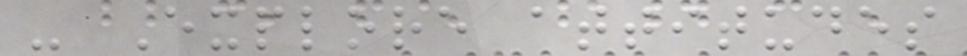- Explore attitudes
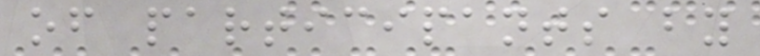of participants by
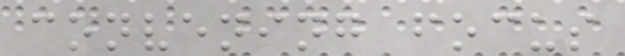convening focus
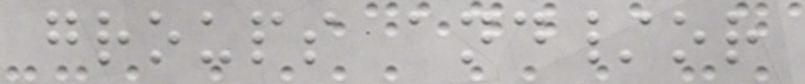groups and/or
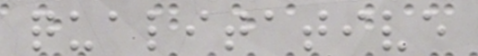qualitative
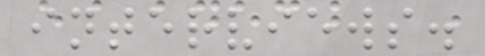interviews.
